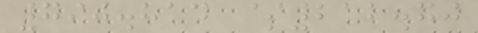790.814 $212.70
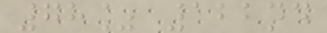78% 122nd
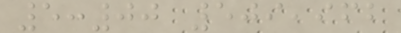5:00 509,962
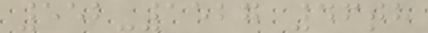552-1527 46th
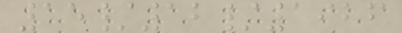15/12/1926
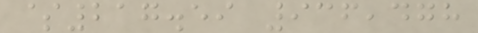$217.59 936,478
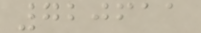720611
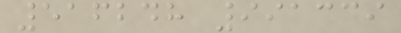516248 991339
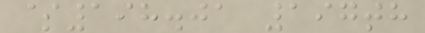$198.01 197th
